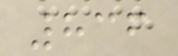836
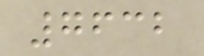7632
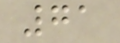71
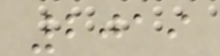2019
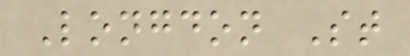Longdon St
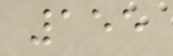155
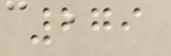279
